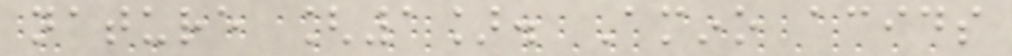nature [1]. Amino acids
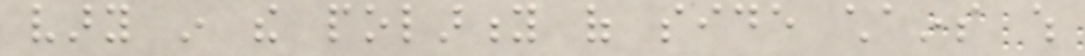vary in the polarity of side chains which
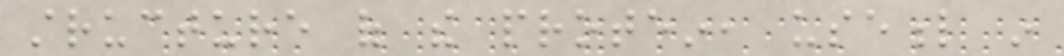structure of the protein, useful in
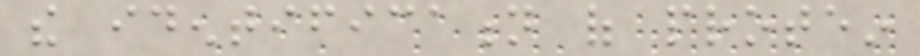the identification of protein
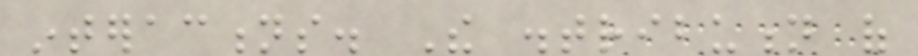interactions. The distribution of
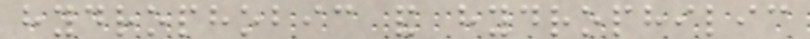hydrophobic and hydrophilic
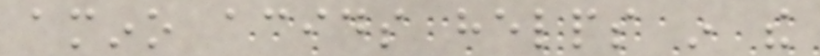amino acids helps in the
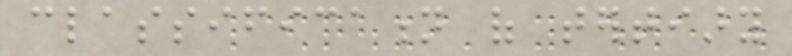classification of tertiary
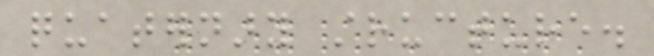quaternary structure.
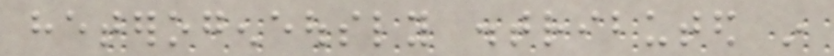heterogeneously distributed in
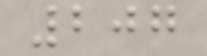207
